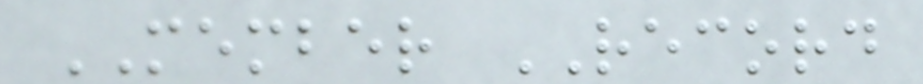MEMBER RECORD
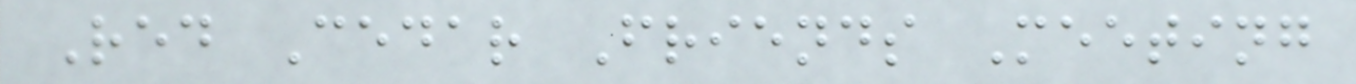Red Cedar Friends Meeting
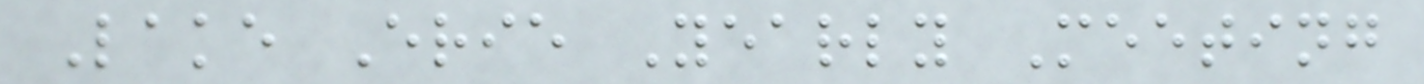Lake Erie Yearly Meeting
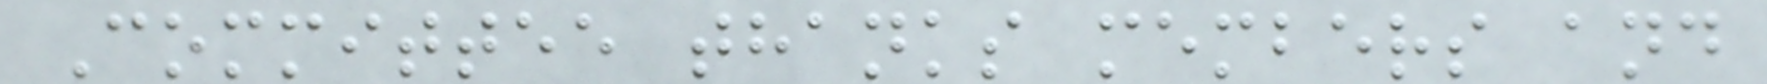Committee thanks members and
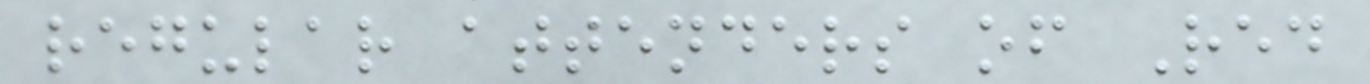regular attenders of Red
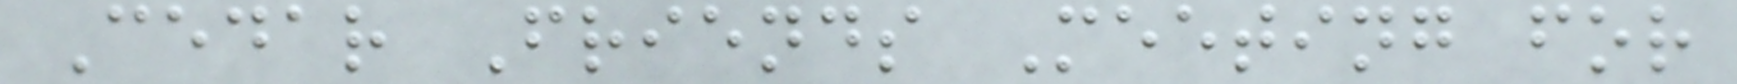Cedar Friends Meeting for
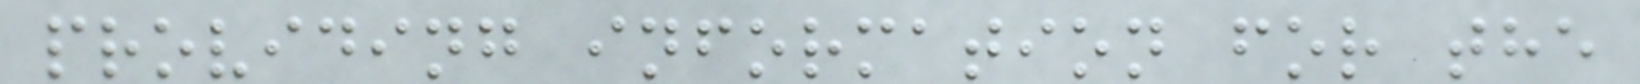providing information for the
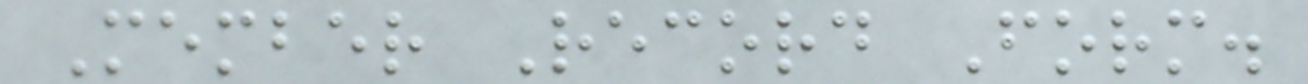Member Record Form.
